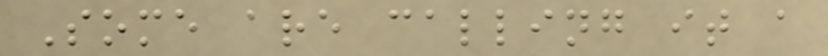Some are calling it a
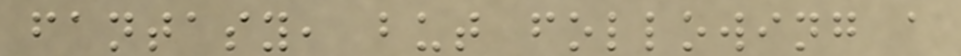fantasy, but following a
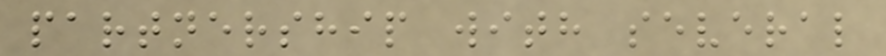partnership with several
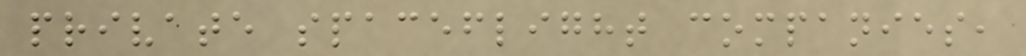private spaceflight companies,
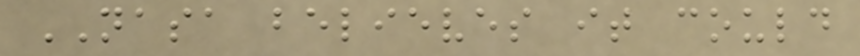NASA believes it could
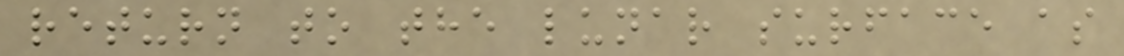return to the lunar surface as
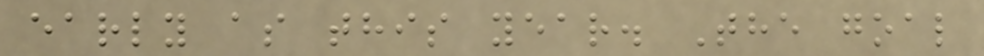early as this year. The goal
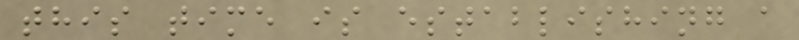this time is establishing a
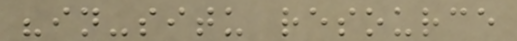"in-situ resource
